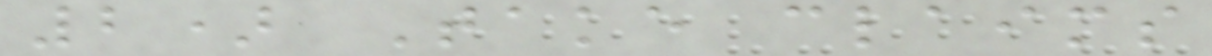2) Take claims
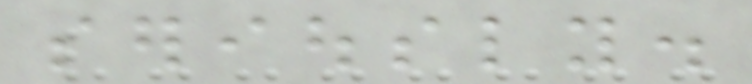seriously.
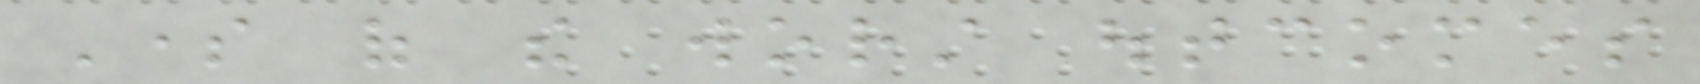Some of the worst outcomes
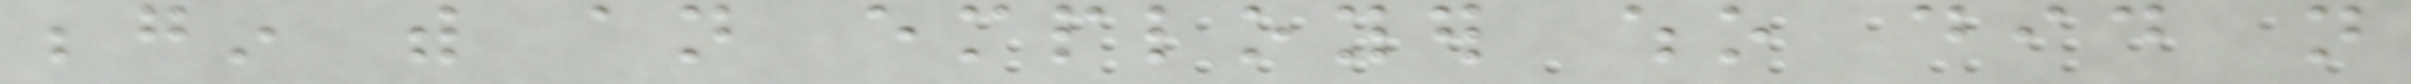begin with an employer who did not
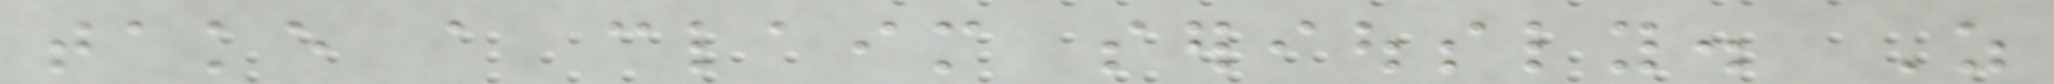take a claim seriously. As
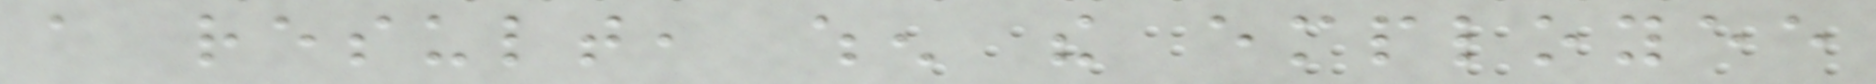a result, when the employee
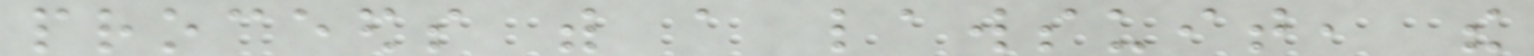proceeds with a lawsuit, the
